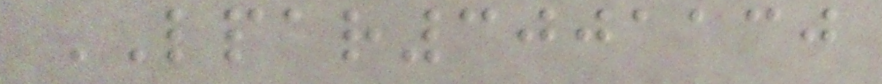LPAR3001130
